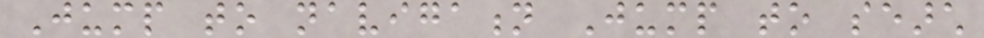Jump to navigation Jump to search
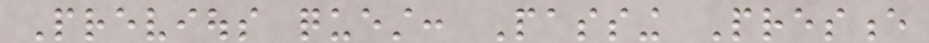Previous quest: Passing Presence
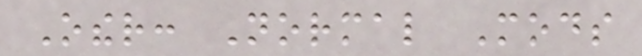Other: Normal Mods
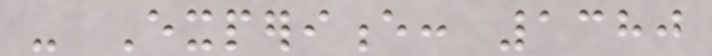- Experience: 1380
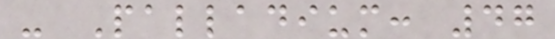- Palladium: 47
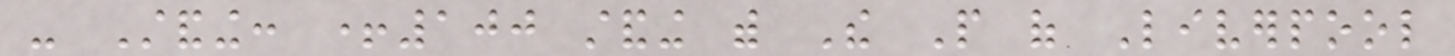- Standing: +100 standing with The People of Liverpool
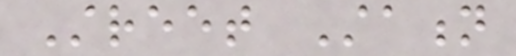Street Station
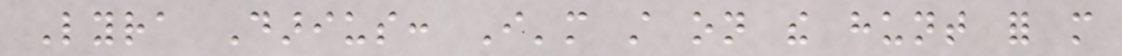Lyra Darius: I'm still on the hunt for more
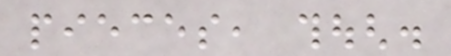pieces, though.
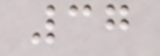37
